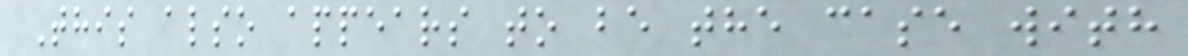This also appears to be the case with
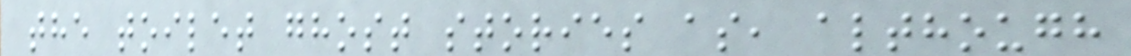the toilet ghost stories as, although
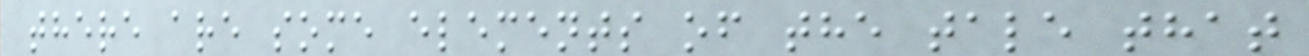there are some elements of the tale that
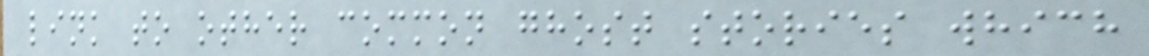link to other common ghost stories which
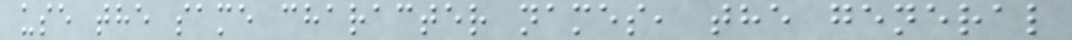use the same character names, the general
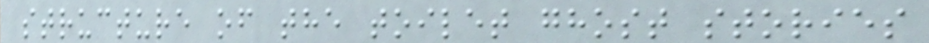structure of the toilet ghost stories
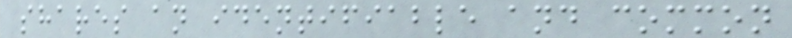shares an identifiable and common
